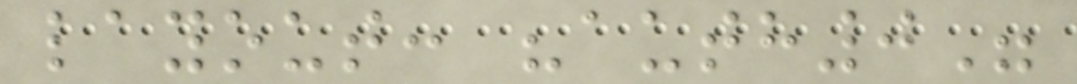layout: "auth0"
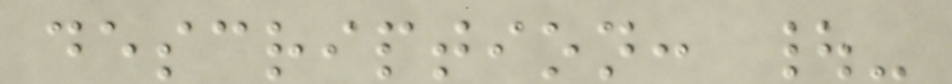description: |-
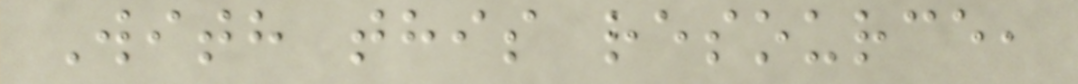With this resource,
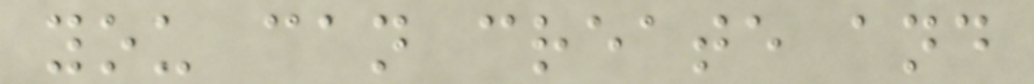you can create and
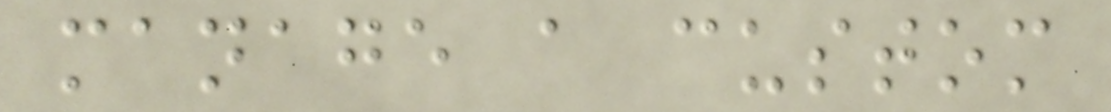manage a custom
